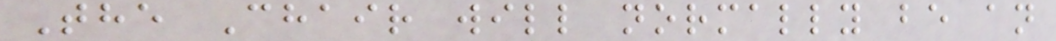The Chair will normally be an
